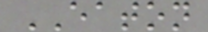EATON
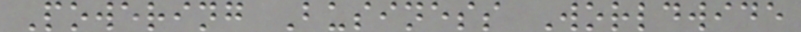Powering Business Worldwide
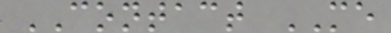CONTACT ME
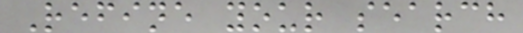Refine your search
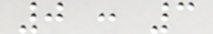0 : 3
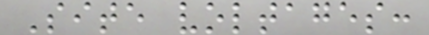Site voltages:
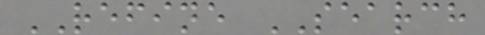REFINE SEARCH
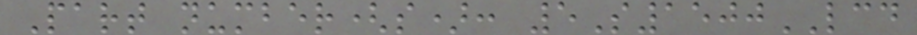Part number(s): 5S1500LCD
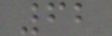62
